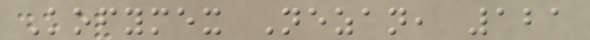Kofymex Nezan, 121
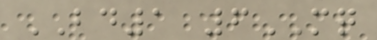BD1 6MQ
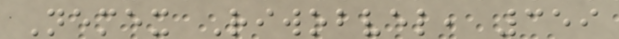Nemex Riwobvel, 359
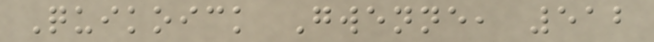Quikoick Gwenne, 512
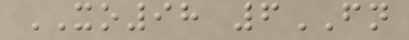XO98 6FN
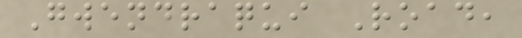Gwendraqui Road,
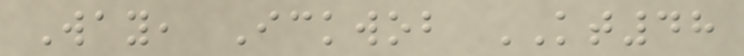Way, Ickwob KT48
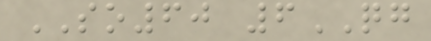SO60 6QG
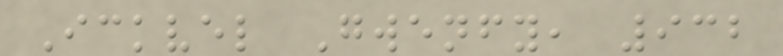Ickvel Gwenfy, 932
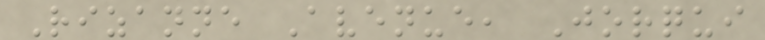Rizanne Avenue, Jorqui
